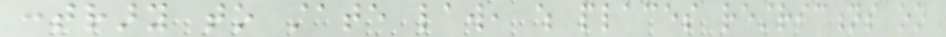contrary to state law, which places restrictions on
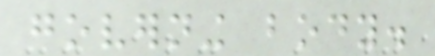governing body.
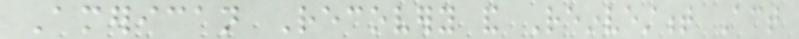American Recovery and Reinvestment Act
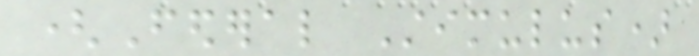(Federal Stimulus)
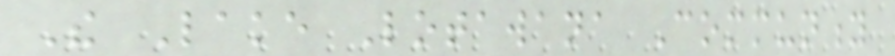The Lake Lotawana Community
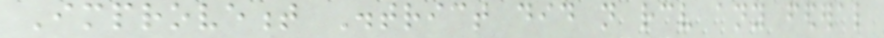Improvement District did not receive any federal
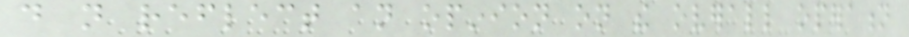do not reflect an opinion on the overall operation
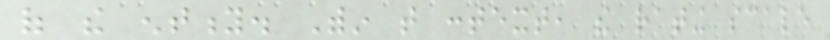of the entity. Within that context, the rating scale
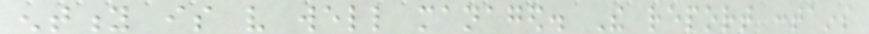entity is very well managed. The report contains
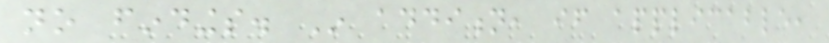no findings. In addition, if applicable,
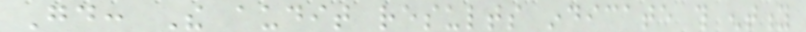Good: The audit results indicate this entity
